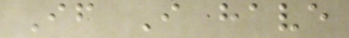If I have
